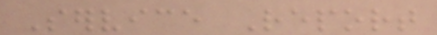Service Report
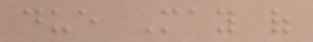due May of
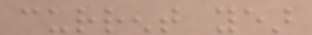current year
